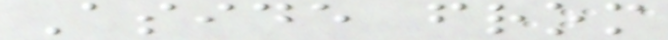Aside from
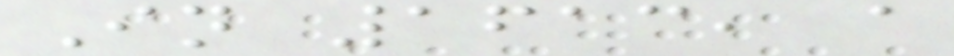In 1613, a
